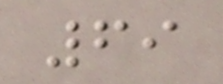69
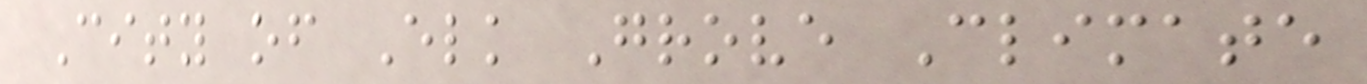City of Elk Grove Climate
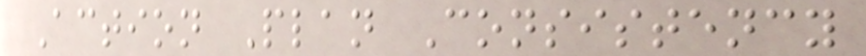Action Plan Consistency
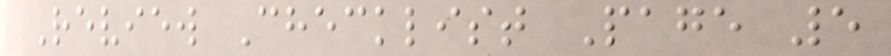Review Checklist Page 5
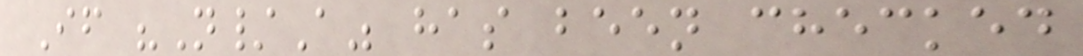If "N/A" has been checked
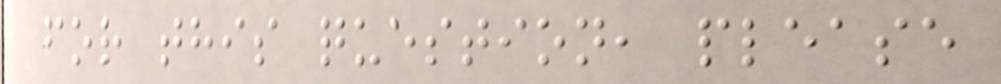for this question, please
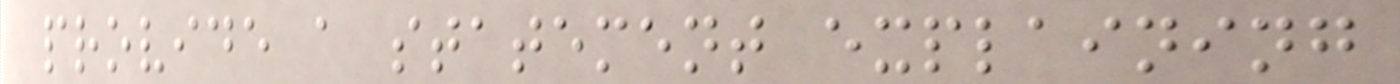provide a statement explaining
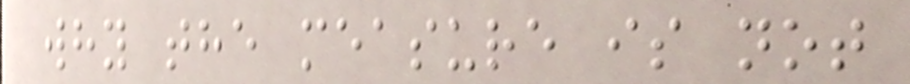why the measure is not
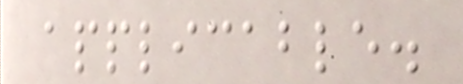applicable.
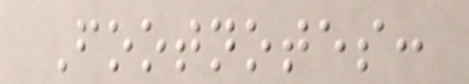Footnotes:
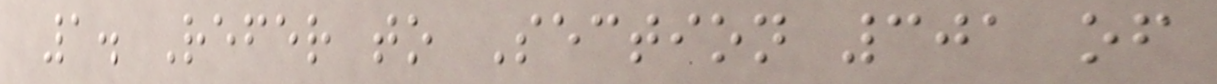1. Refer to Section 301 of
